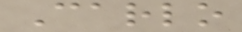Carlo
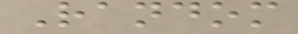Random
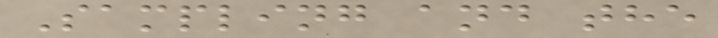Sampling and the
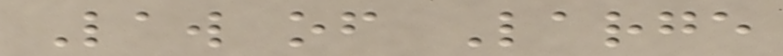Law of Large
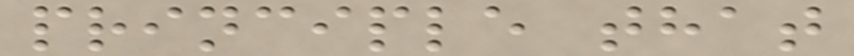principle that
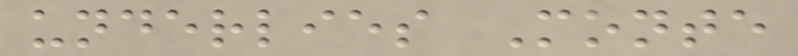underlies Monte
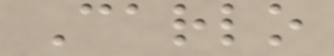Carlo
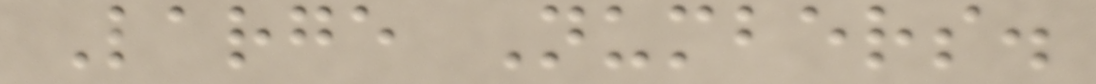Large Numbers.
